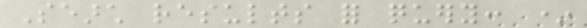Search results for query: *
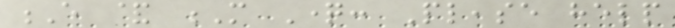E & M Question: Please help
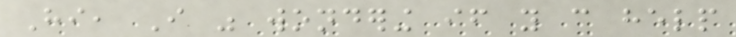Hi, I was wondering if you can help
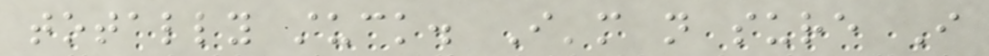totally stuck. I'm not sure I
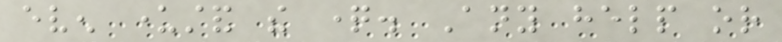even understand the question. Any help or
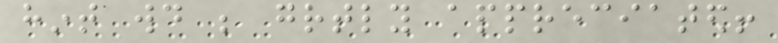hint would be greatly appreciated!
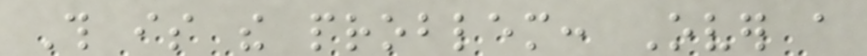This is the problem: Over a
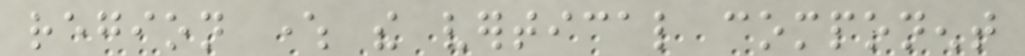region where the vertical component
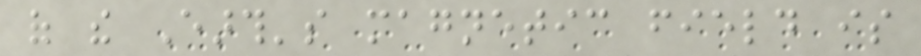of the Earth's magnetic field is
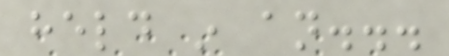held in an...
